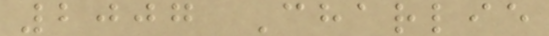2007 Charlie
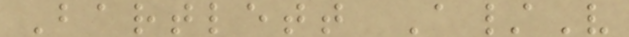Bartlett A/V
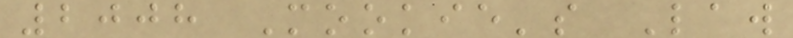2008 Mookie's Law
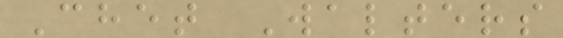Chet Walters
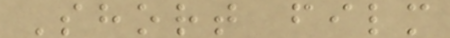Short film
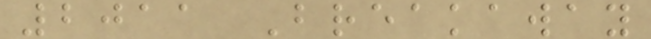2011 Breakaway
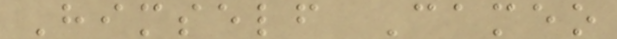Himself Cameo
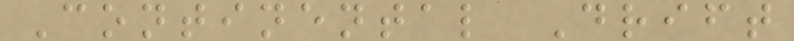Continental Drift
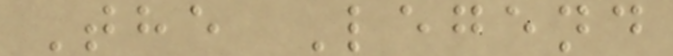The Legend
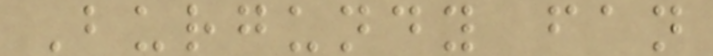Burgundy fan
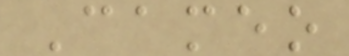Cameo
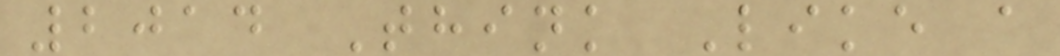2014 Think Like a
